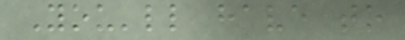You'll have to
